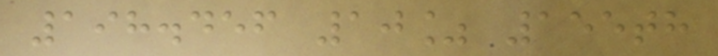198.456 10% 155th
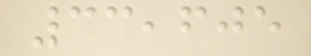33,605
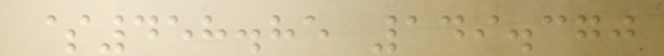$458.85 149.370
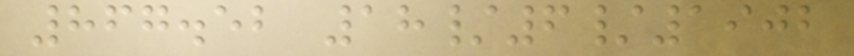867.52 18/6/1902
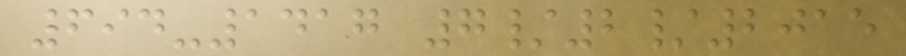694-1417 7/2/2015
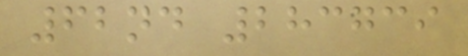62nd 283739
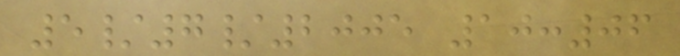5/7/2005 10:06
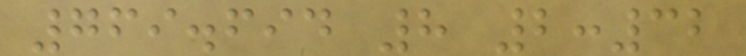769.694 8 2:32
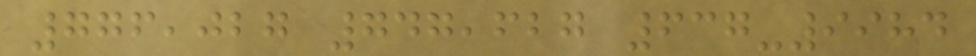776,027 747,627 637-9984
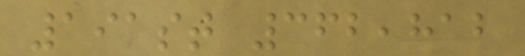191st 362,812
